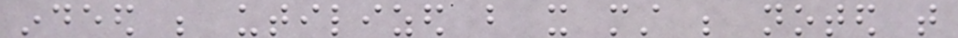indeed be utilized but it must be noted that
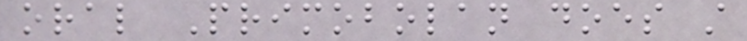oral Primobolan does still
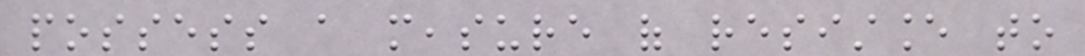possess a measure of resistance to
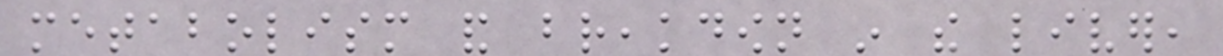metabolism and breakdown in the liver,
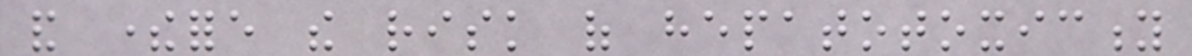and therefore the risk of hepatotoxicity
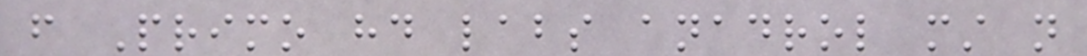from Primo hd labs anadrol must not
